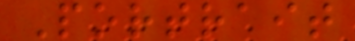Portrait
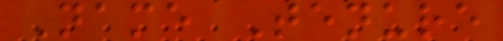Name Tenure
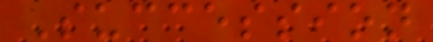Succession
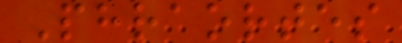Phraortes
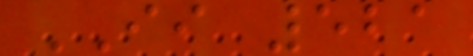II 521
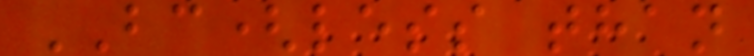BC(less than
